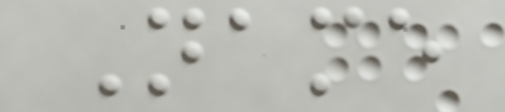Name
